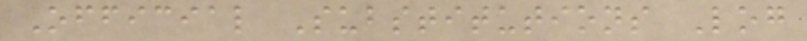Official Substitutions Log
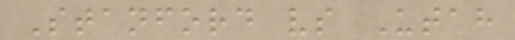Stanford vs Utah
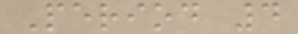Period 4
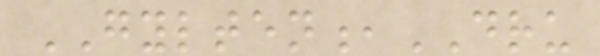GYLTEN,DRU
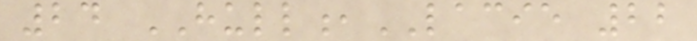24 HULL,LACIE 22
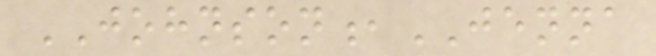JOHNSON,JENNA
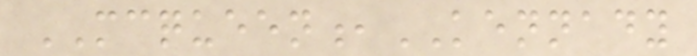MCQUEEN,KENNADY
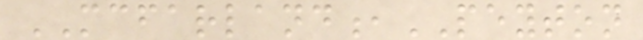MCFARLAND,PEYTON
